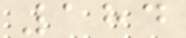184
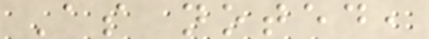As noted,
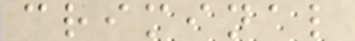criminal
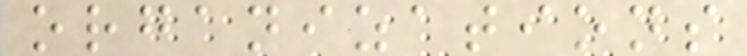organizations
